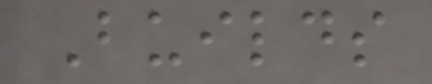Builds
